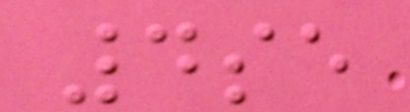4se
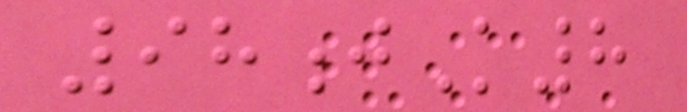98jK8
